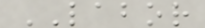LABOR
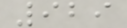929
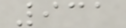931
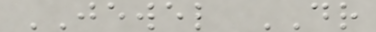JEWEL DR
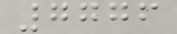7776
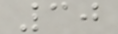30
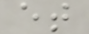et
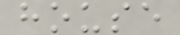house
